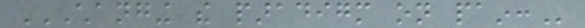CHANGING THE PARADIGM ON PAIN:
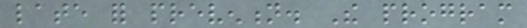late for prevention. The program
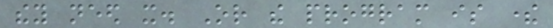they need it. Or the program is there
